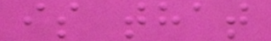is that
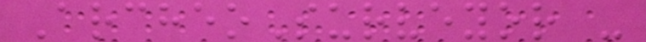ArcheoSurveyor -
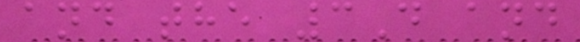and the 3D and
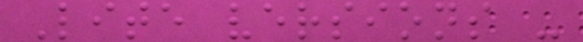Lite versions -
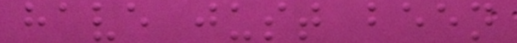have just been
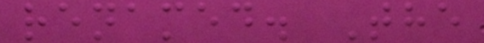renamed. The
